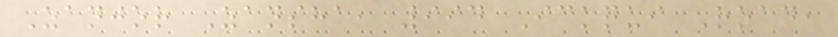Zanjor Zansha, 994 Ickqui Road,
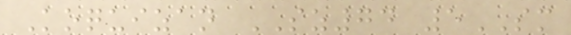Koquizan SZ74 5SM
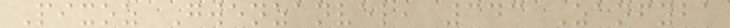Pixoz Gwenzanvel, 343 Zanfyba
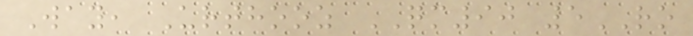Way, Urthooz QM90 5RO
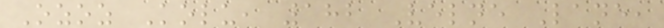Ozoz Kolu, 182 Velne Lane,
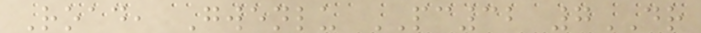Road, Gwenlu PC32 7DR
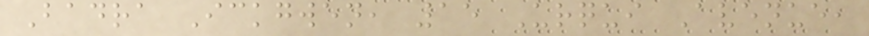Badra Ickgwen, 15 Urqui Avenue,
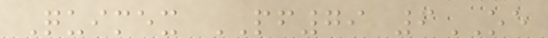Quimex PF79 6OE
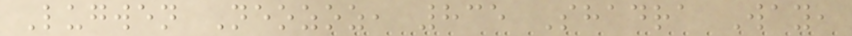Lugwen Neozoz, 835 Shadra Way,
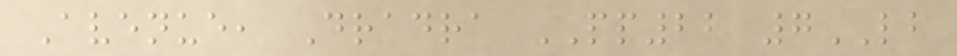Avenue, Dradra PP22 7LB
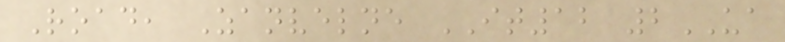Road, Zanvelne IT12 2UA
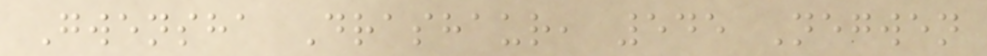Gwensha Drashaur, 545 Negwen
